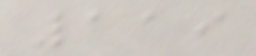119
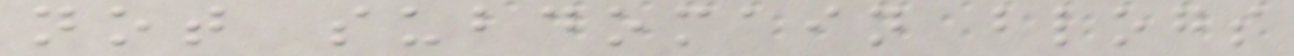not subdomain blogs
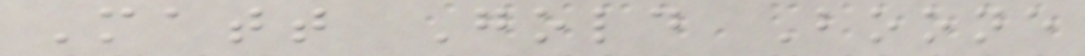Matt Gold Boone
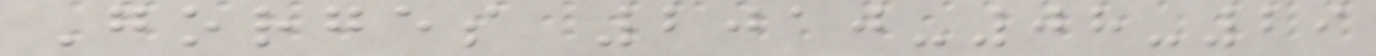Gorges 2010-08-29
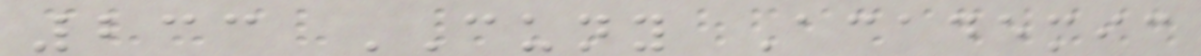233 CUNY Academic
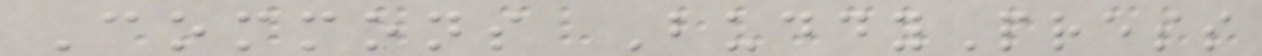Commons BuddyPress
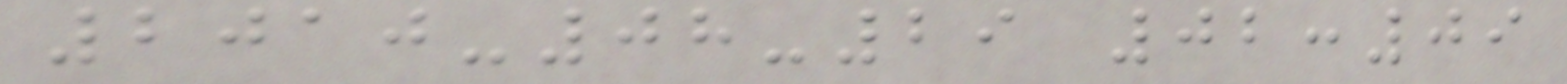2010-08-29 02:09
